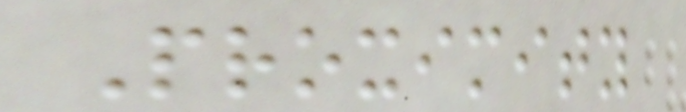Proximity
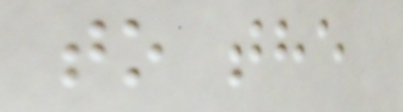to the
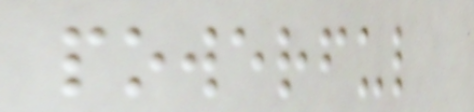powerful
